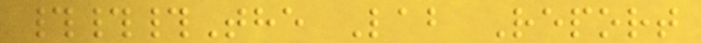###The Lab Report
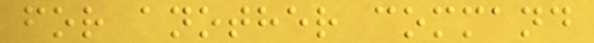for another command
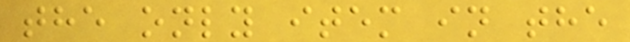the only item in the
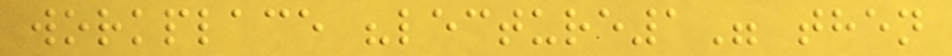workplace "lecture1" then
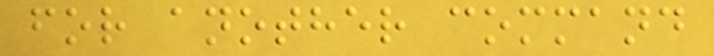for another command
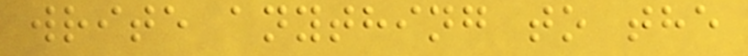write anything to the
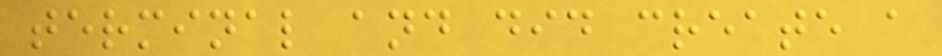terminal and did create a
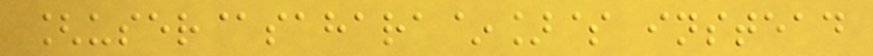[user@sahara~]$ instead
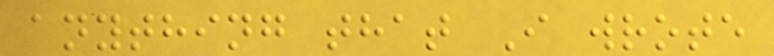anything that I wrote
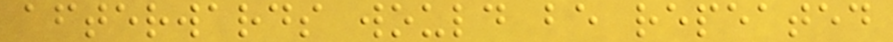afterwards would be repeated
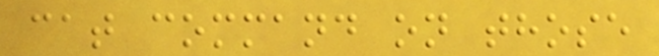cat command on those
